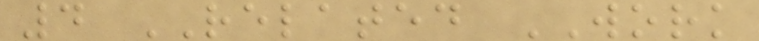4 RELATED WORK
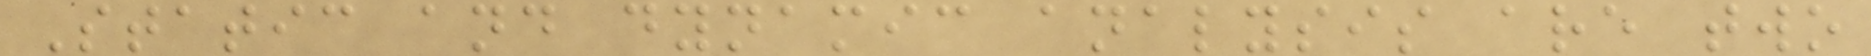Static and dynamic analysis are two
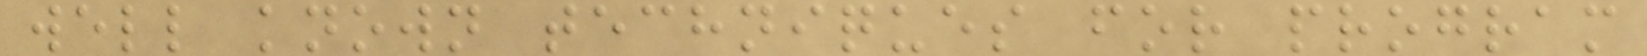well known techniques for program
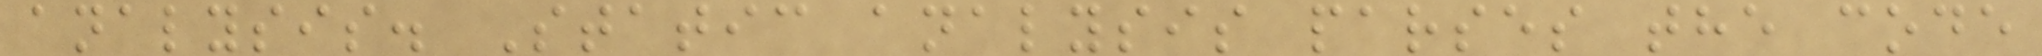analysis. Static analysis parses the code
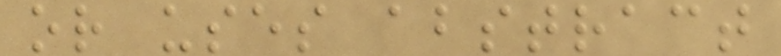or uses abstract
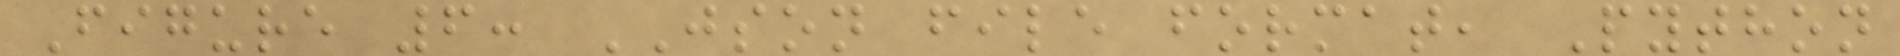Figure 6: JSON file format, Python
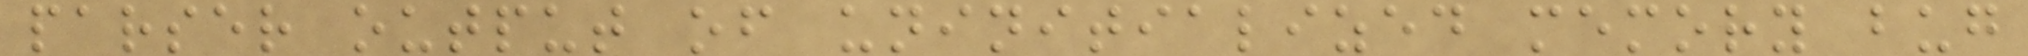parser output of uninitialized memory bug
